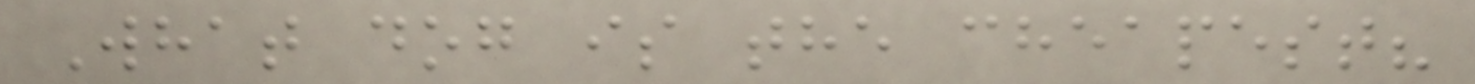What dog is the cheapest?
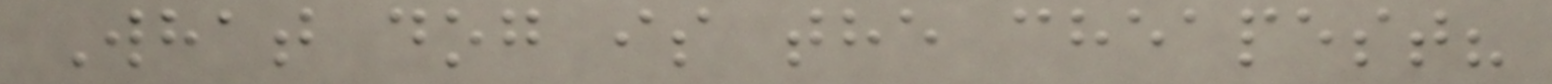What dog is the cheapest?
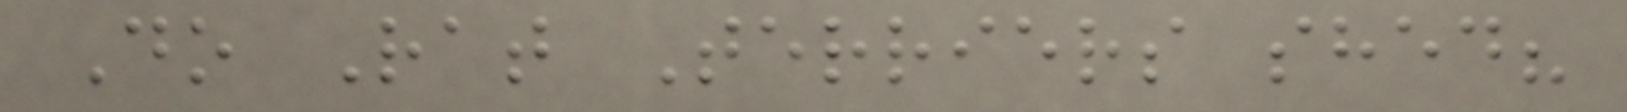Do Rat Terriers shed?
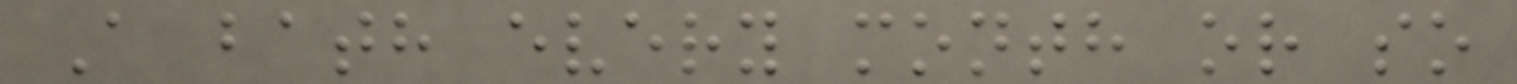A bath every month or so
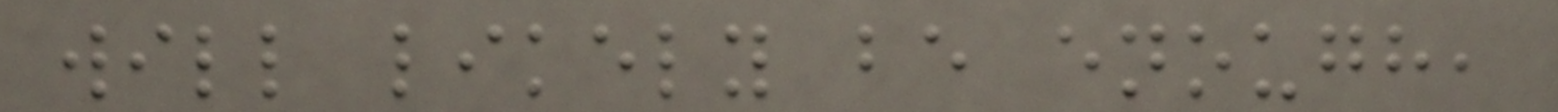will likely be enough,
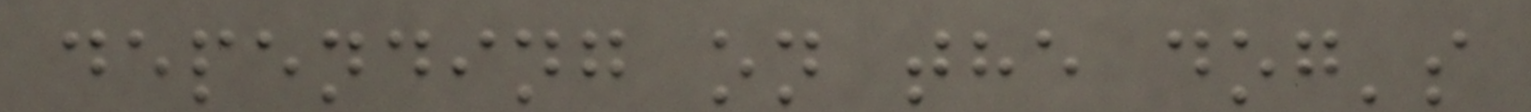depending on the dog's
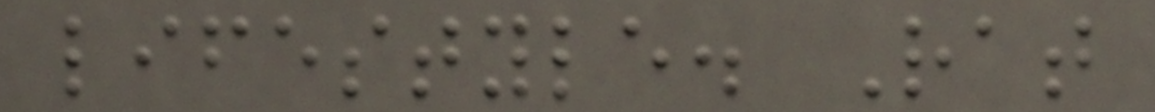lifestyle. Rat
